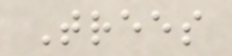Trees
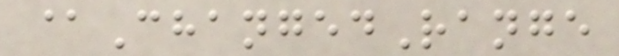@ChangedRange
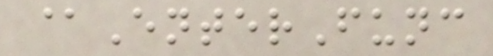@EnterFunc
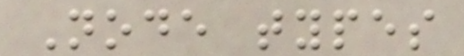Node types
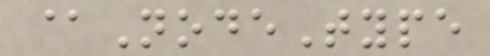@NodeType
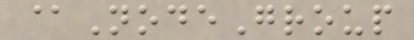@NodeGroup
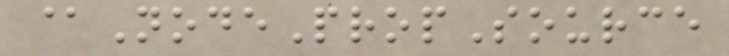@NodePropSource
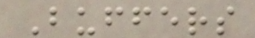Buffers
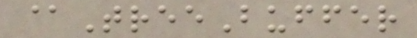@TreeBuffer
